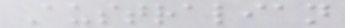Australian
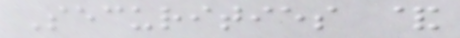Securities &
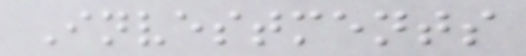Investments
